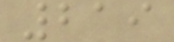219
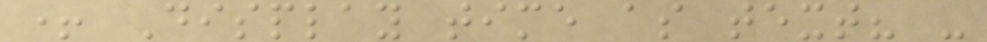+ Display time as text? -
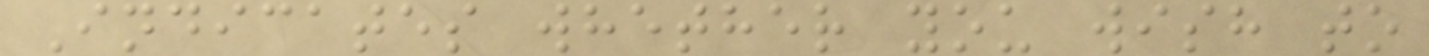Indicates whether you wish to
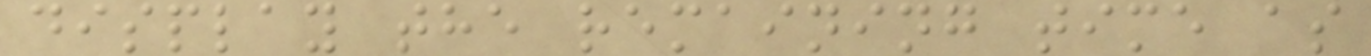display the remaining time as
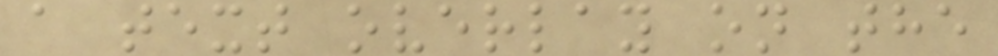a text overlay on the
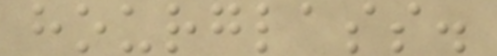hourglass.
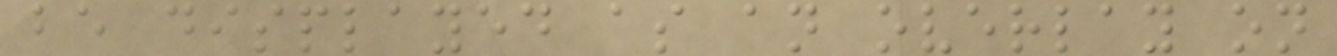be displayed as an overlay on
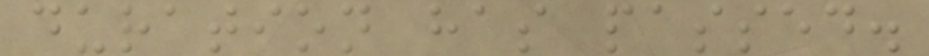duration has passed.
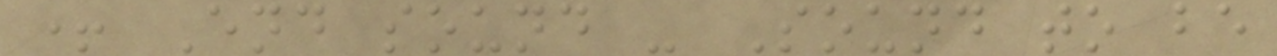+ End sound - Sound to be
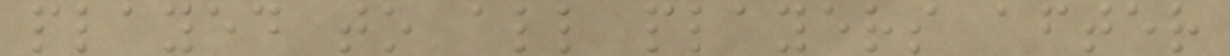played to all players after
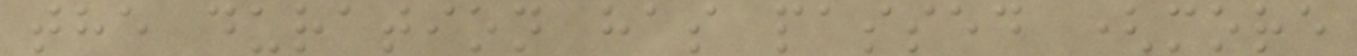the duration has passed (more
